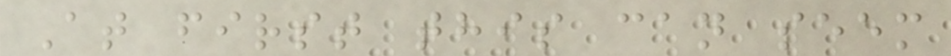At first this can seem
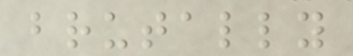brutally
